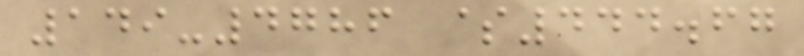149-4786 $444.67
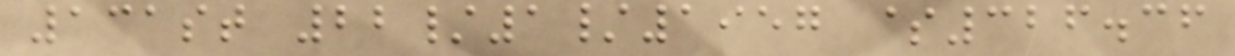131st 22/1/1957 $326.36
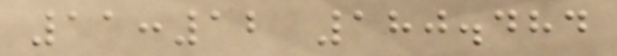11:12 180.484
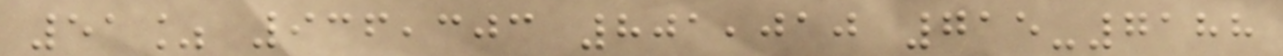51% 936,303 801,010 715-7188
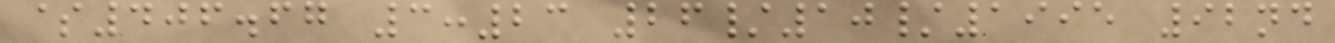$406.67 3:23 26/10/1995 92nd
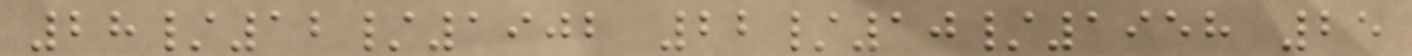28/12/1902 22/10/1958 25
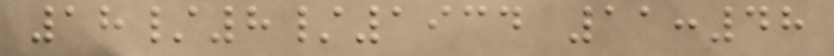18/8/1934 11:48
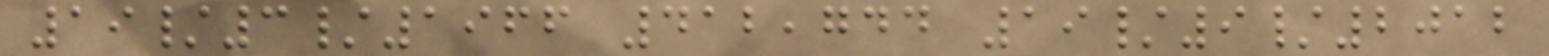19/3/1966 412,744 19/9/2012
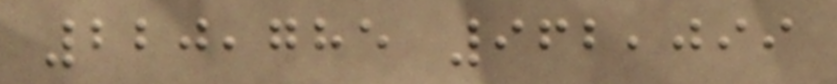220,785 962,099
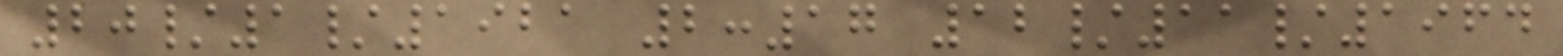20/1/1921 2:17 12/11/1964
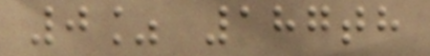0% 187th
